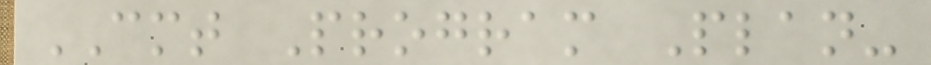CMT Program Plan-
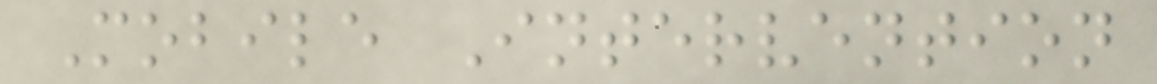Mobile Intervention
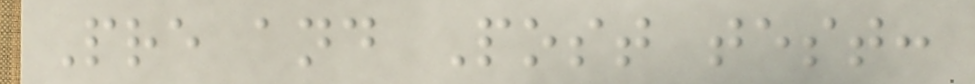Pre and Post test:
